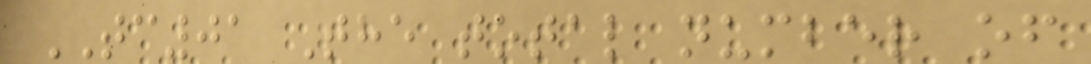TC01 The total number of
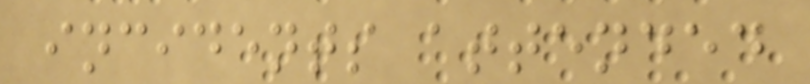incidents attended
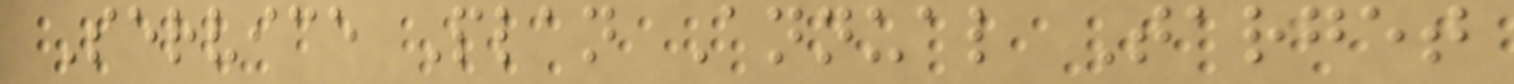Service Plan Annual Target
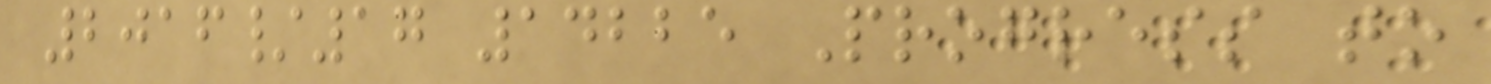2016/17 14225 Progress to
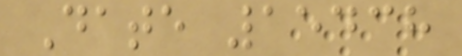Date 15438
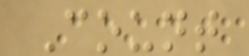Count
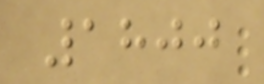1800
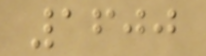1600
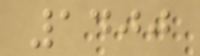1400
